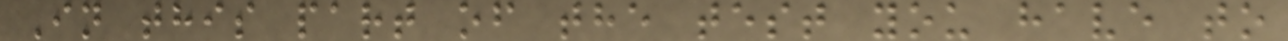In this part of the test you have to
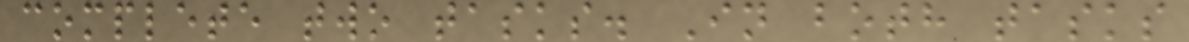complete two tasks. In both tasks
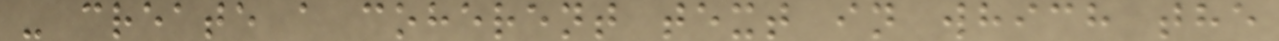- create a coherent text in which the
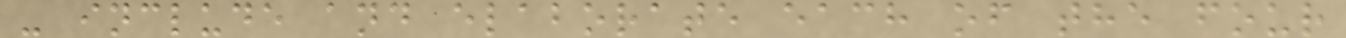- include and elaborate each of the four
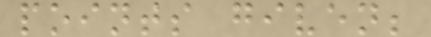points given;
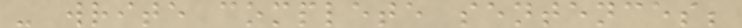- write complete sentences;
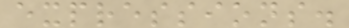expressions.
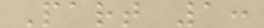Part 1:
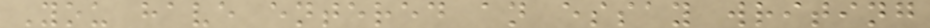You have entered an essay writing
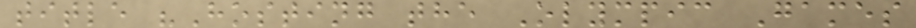title "Hosting the Olympic Games
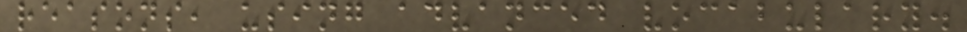reasons, using advanced vocabulary.
